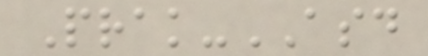Prak-ASD
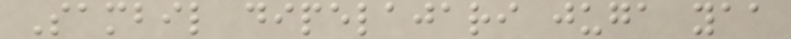Sambil dipelajari juga yaa
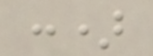:)
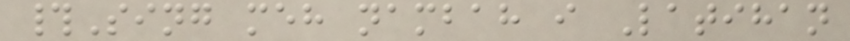#Sing meh nambah i Latihan
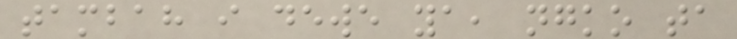tambah i dewe ya, ngko ta
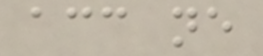acc ne
